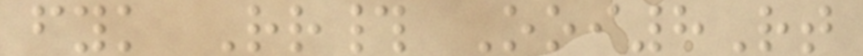fyk Rr# Ooi8Rt
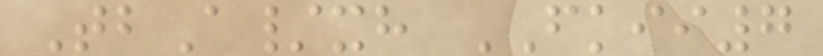TbA/xh FKII7
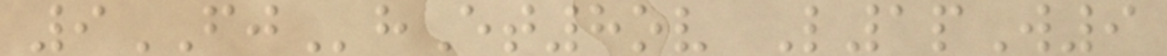9FJhEt8ov L1pW9
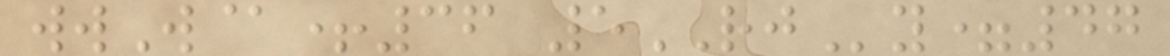wwW@+36 5RJy=47
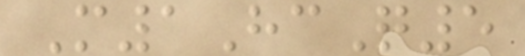M1HcQ5
